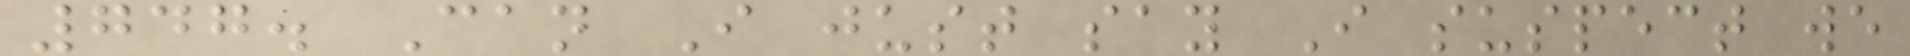747. Can I just say I suspect we
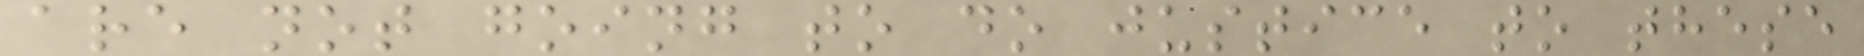are not going to do justice to these
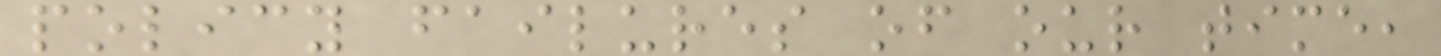policy failures of our time,
